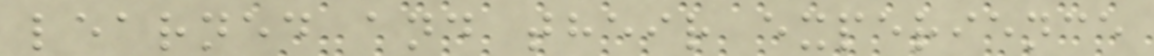learned and their experience
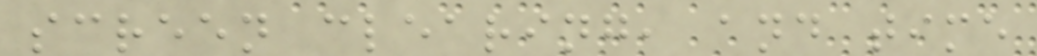screen clearing, and time
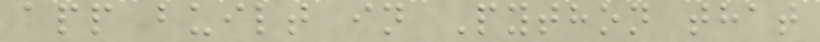app built in Python that
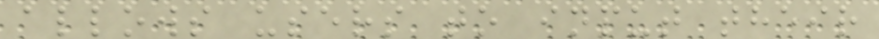allows users to input their
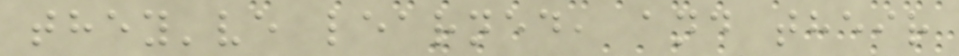they've learned, and their
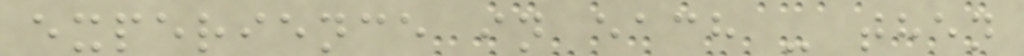experience in each - then
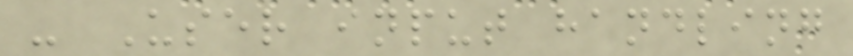- User input handling
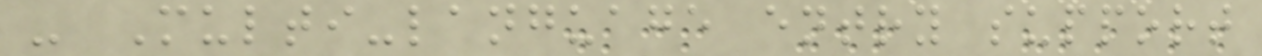- Multi-language entry support
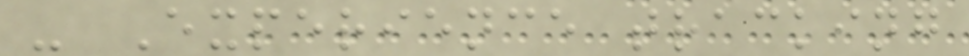- Experience tracking
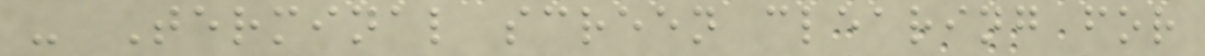- Terminal screen clearing for
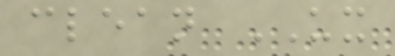clean UX
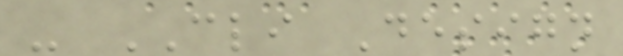- CLI Design
